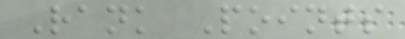Rank Points
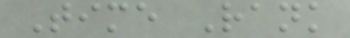Time Rank
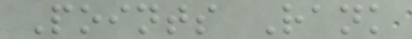Points Rank
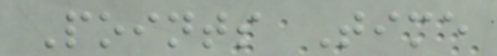Points Time
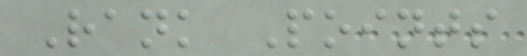Rank Points
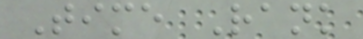Time Rank
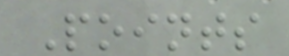Points
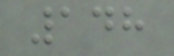148
